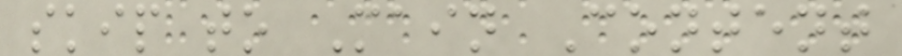skip to Main Content
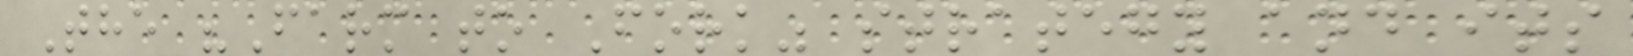The "Farm to Fork" strategy and its
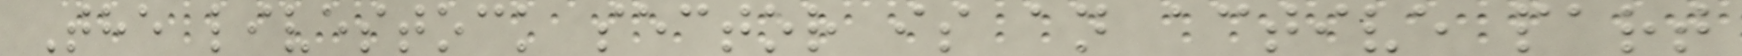The livestock sector is an active part
